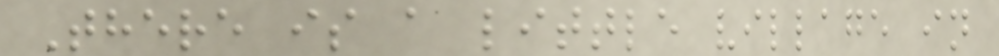There is a little village in
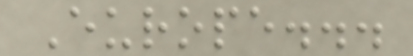Europe...
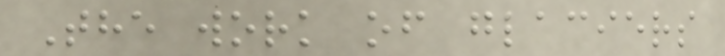The work of glaciers
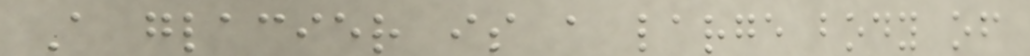A glacier is a large body of
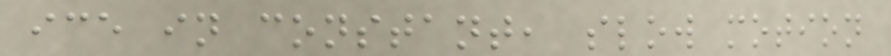ice in constant, slow motion
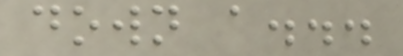down a...
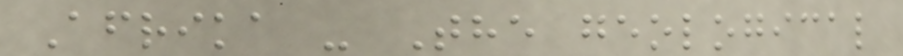Afrika - The geological
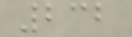232
